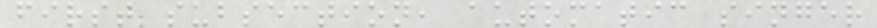first subsection, automatic singer
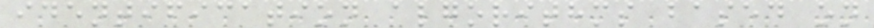identification algorithms based on
